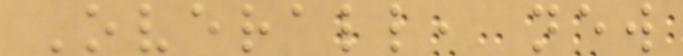Overall, new
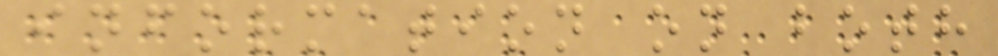information on both
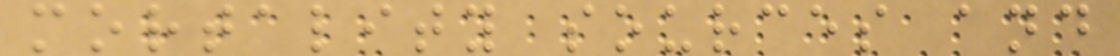mortality sources and
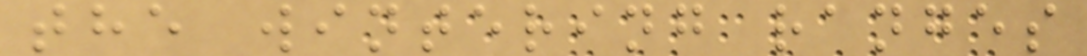the wintering ranges
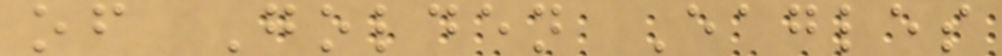of Golden Eagles
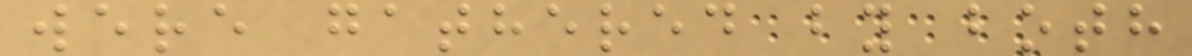were gathered by both
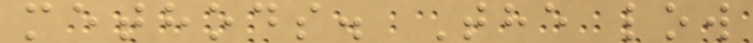methods. The low
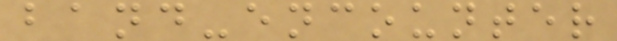band-encounter
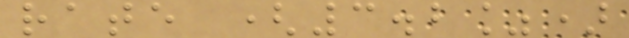rate (3.2%)
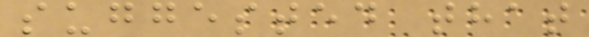suggested that
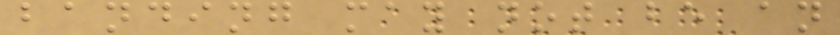banding may not be an
